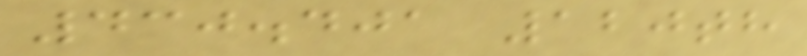430.401 120th
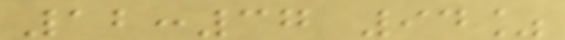12:37 94%
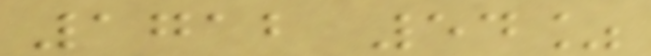1712 54%
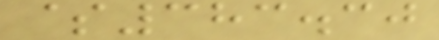$383.30
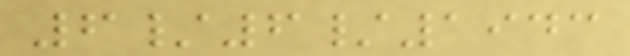6/6/1943
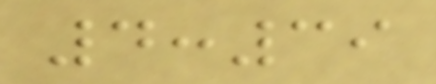4:39
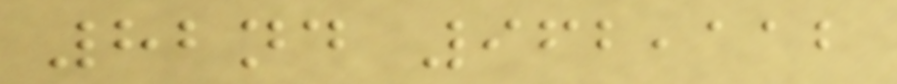82nd 962,112
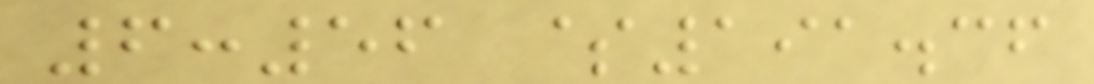6:56 $191.36
